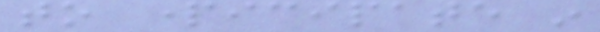to participate in
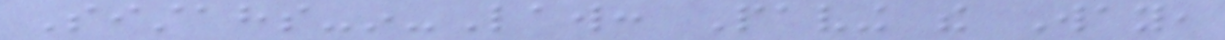Sistahs-in-Law: Paving the Way,
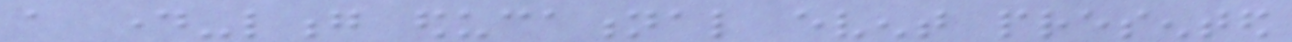a day-long educational event presented
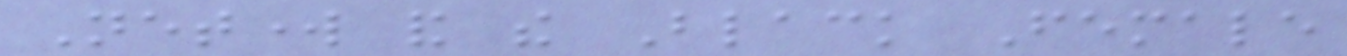Network and the Black Female
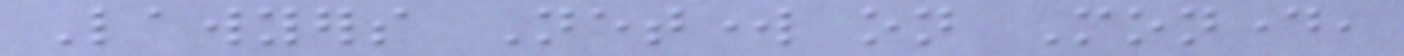Lawyers Network on Monday,
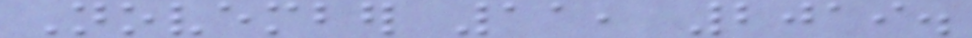November 11, 2019.
